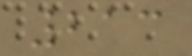213
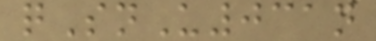qSnU031n
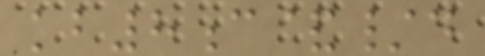kb8c&/d
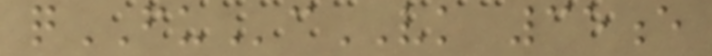qFUcVK 35e
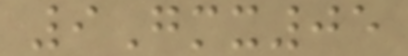9Gmx05
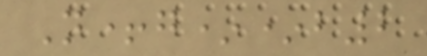N+g**b2
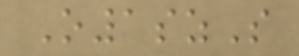O1szS
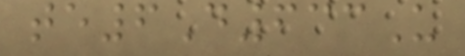te6D633U
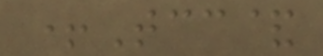+Tcc&
